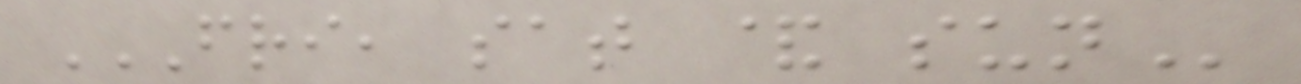FRI, SAT & SUN
